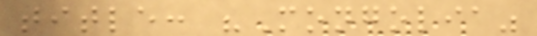title: "Mongolia"
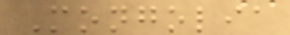Mongolia
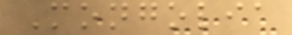Mongolia
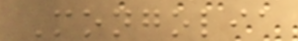Mongolia
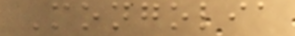Mongolia
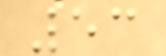53
